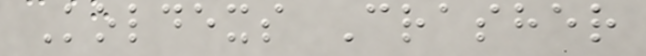Koldexs Crasher
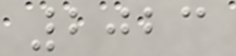2023
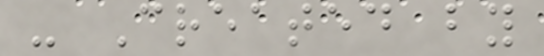- Created by
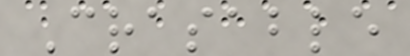Crasable
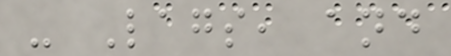- Lags, and
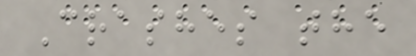Crashes the
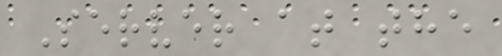Server at the
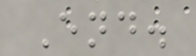End.
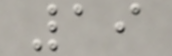19
